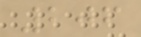206
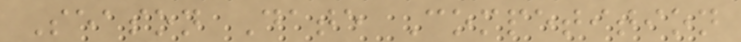Season Date Competition
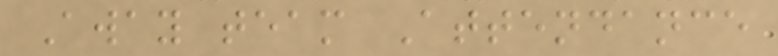Away team Attendance
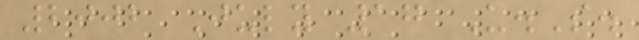2002 July 17 U.S.
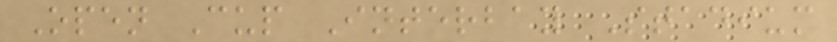Open Cup Interbay Stadium
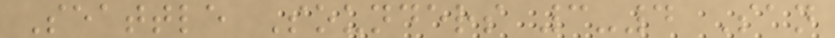Seattle Sounders 3-4 San
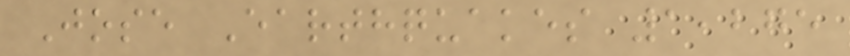Jose Earthquakes 1,275
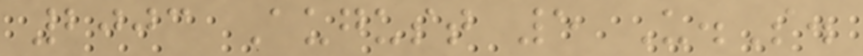2003 August 5 U.S.
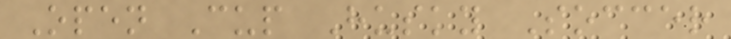Open Cup Husky Soccer
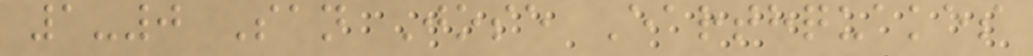1-0 San Jose Earthquakes
